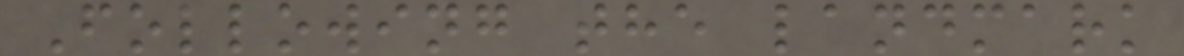Following the landmark
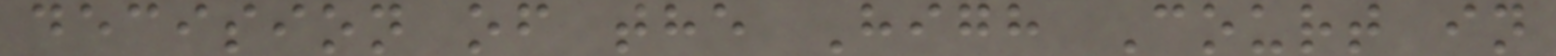decision of the High Court in
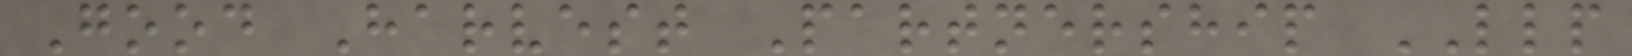Good Harvest Partnership LLP
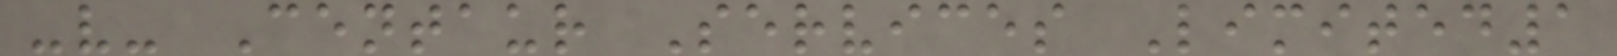-v- Centaur Services Limited1
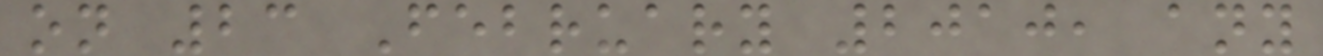on 23 February 2010, any
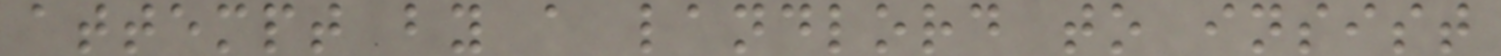attempt by a landlord to insist
